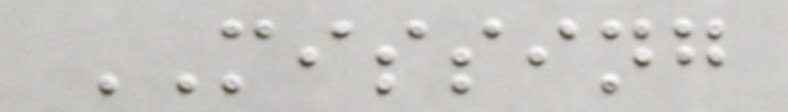MISSING
